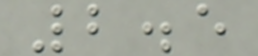2.5
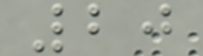20
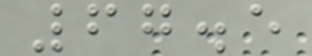67.5
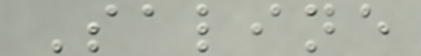Saline
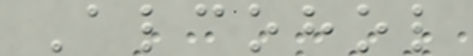Alcohol
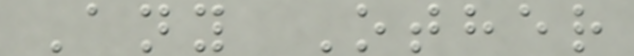Any Other
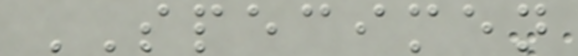SPECIMEN
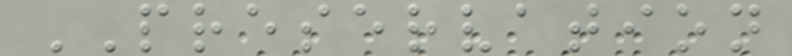PRESERVATION
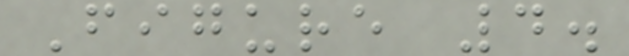Figure 4.
